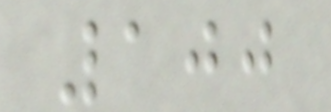100
